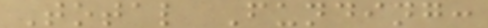Total Funding:
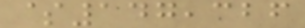$147,326
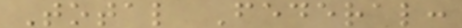Total Federal:
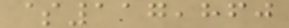$117,860
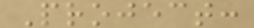Project:
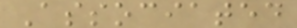Associated
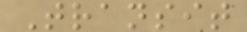Transit
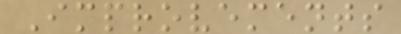Improvements
